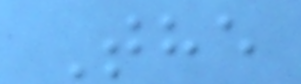The
